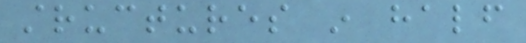structures in half
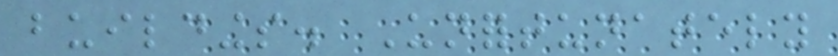buildings. Unfortunately
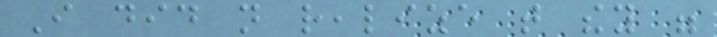I did not realize that they were
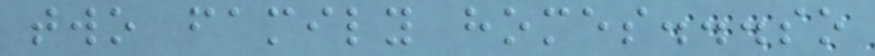two family homes...so
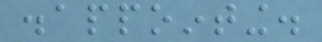disappointing.
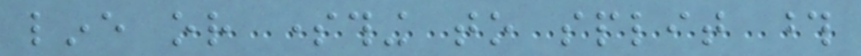line or something to split those
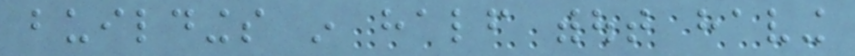buildings in half without having
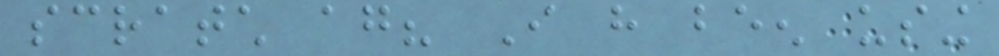scratch again? I have been using
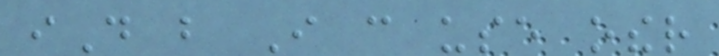iD but I can use other
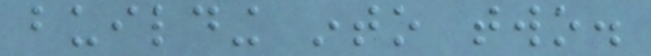building into two.
